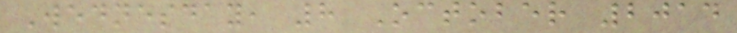Wednesday, 8 October 2014
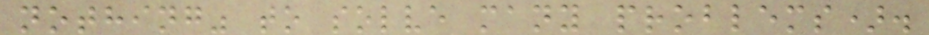nothing" to solve many problems).
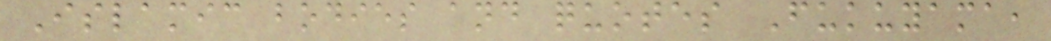Islamic bodies and quotes Fukuyama,
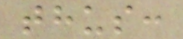thus:
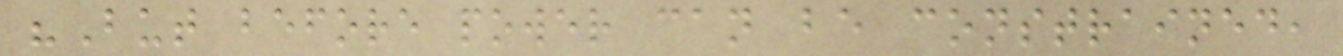"But before power can be constrained,
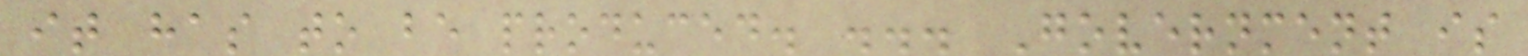it has to be produced. ... Government is
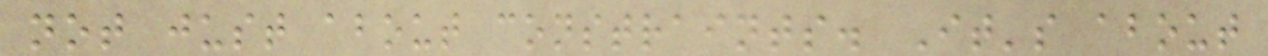not just about constraints. It's about
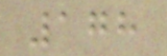178
